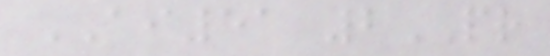AI51 2PR
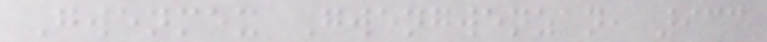Gwenmex Gwengwenzan, 933
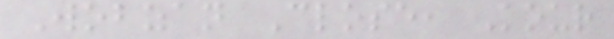Wobzan Close, Kour
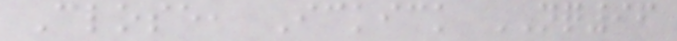Close, Ickick NQ96
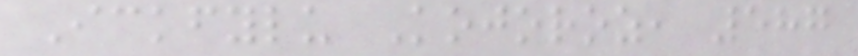Ickfylu Kojoroz, 587
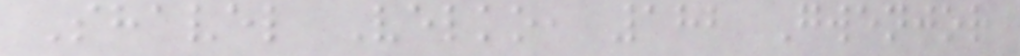Shavel Velko, 182 Gwenjor
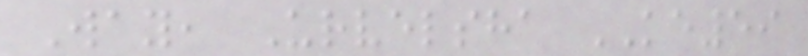Way, Urvelsha KE59
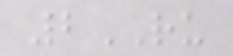2RU
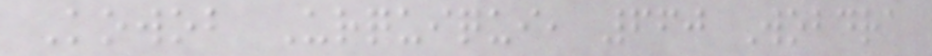Kowob Urquiqui, 660 Wobdra
